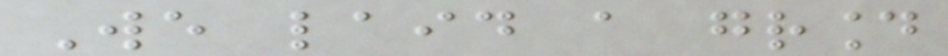We laid a ground
